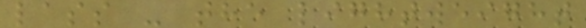lass - the lightweight
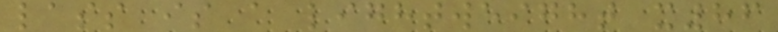lass is a lightweight x86
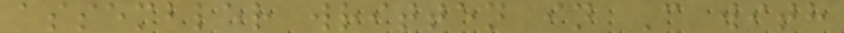assembler written in C with
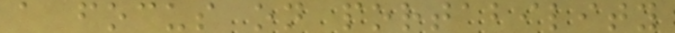a focus on portability
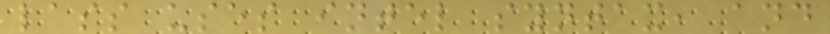lass uses intel syntax, and
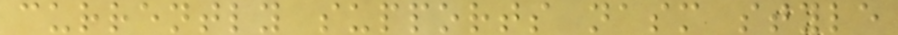currently supports nasm style
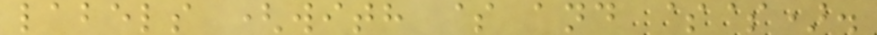labels (with $ and $$).
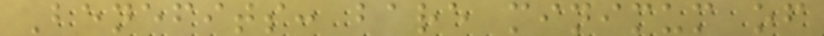Benefits: bare minimum of
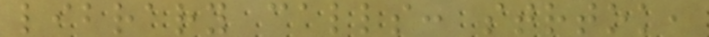library calls: strtok,
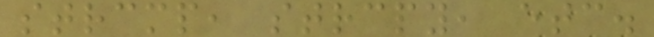strcmp, strcpy, etc.
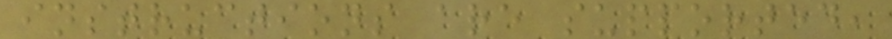instructions are supported,
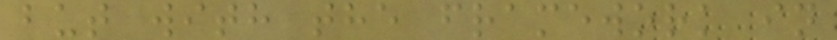but with the framework in
